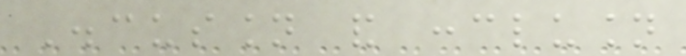Discussion and conclusion
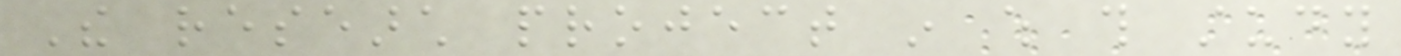The research project in which this study
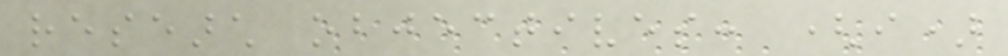research objectives: (i)
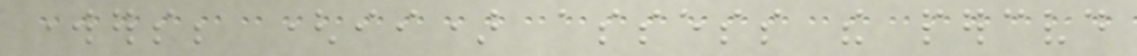workers; (ii) assess the perceived
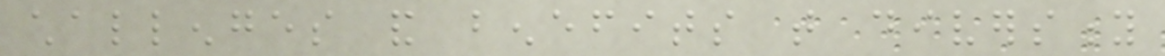challenges and benefits that diversity
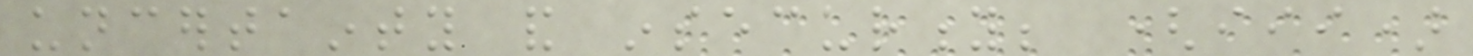uncertainty and insecurity; (iii)
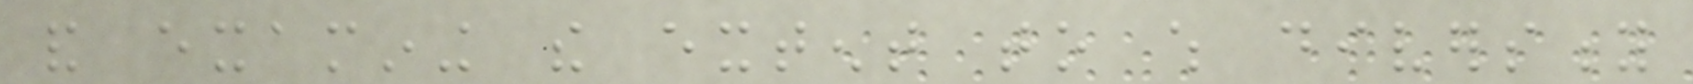and examining the extent to which diversity
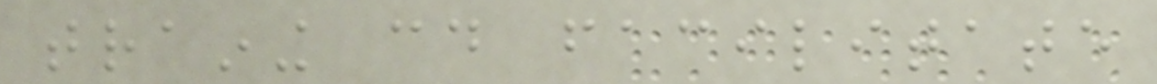training could facilitate
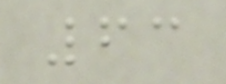63
